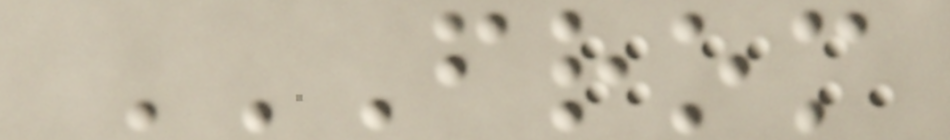FROM
